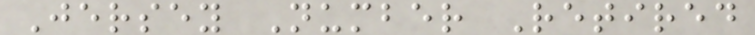Jersey Number Retired
